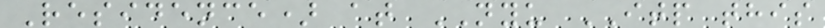Residence) at NYU ITP this
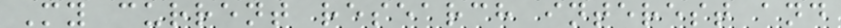My current research interest and
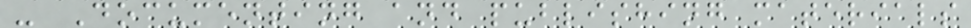- Documenting and publishing materials
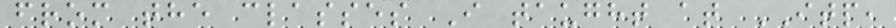from the classes I taught at ITP,
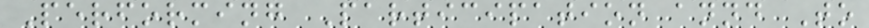Performing Participation annd To
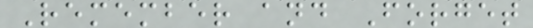Remember and Forget
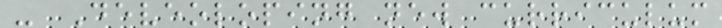- Deveoloping new curriculum
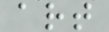art
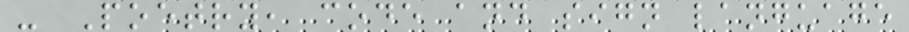- Poetry, code and sign language
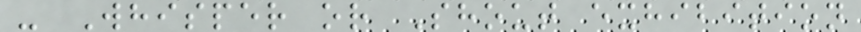- Whisper or Shout exhibition
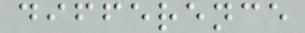difference
